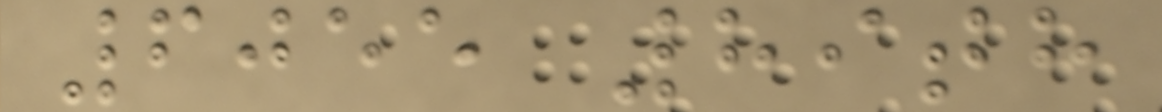6055 89th
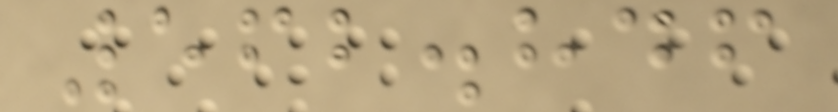562.846
